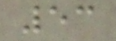53
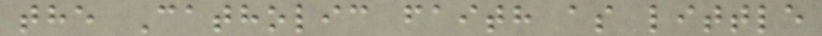the Catholic faith as little
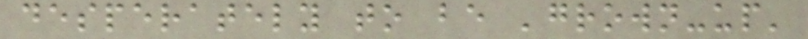desperately to be 'grown-up'
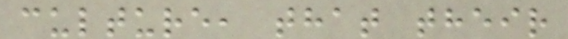culture, that their
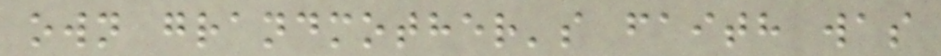own grandmother's faith was
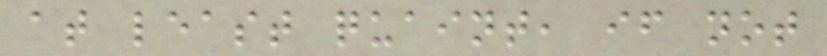at least quaint, if not
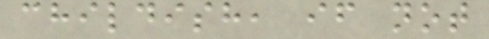childish, if not
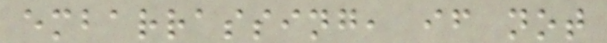embarrassing, if not
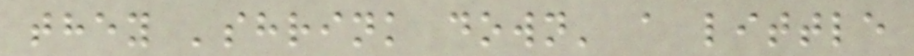they 'shrink down' a little
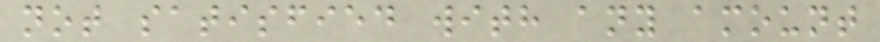not satisfied with any amount
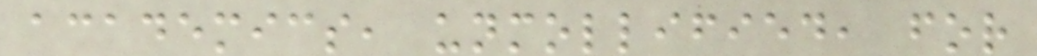academics, unmollified, for
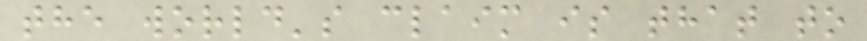the world's claim is that to
